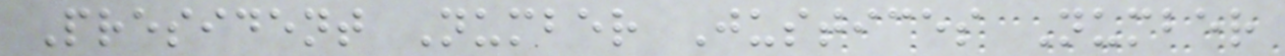President Number Justices Number
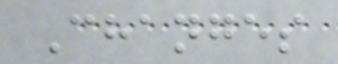Changes
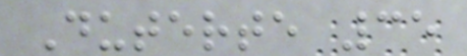Duterte 35
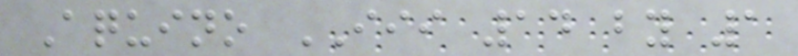Aquino III 14 by 1
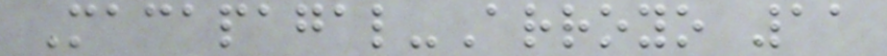Macapagal-Arroyo 11
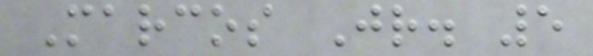Marcos Jr. 5
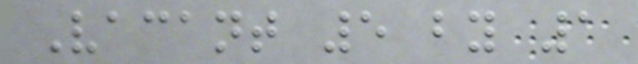Vacant 5 by 1
